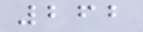262
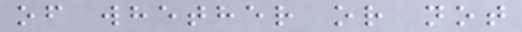of whether or not
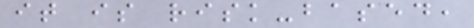it is risk-based,
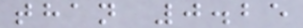than 0.25
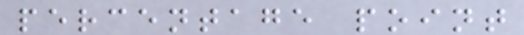percentage point
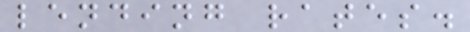lending rates.
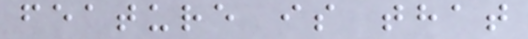feature is that
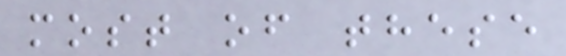most of these
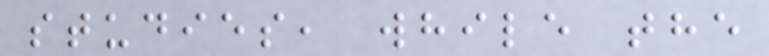studies, while the
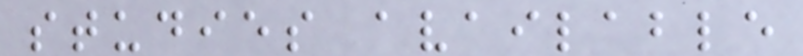studies available
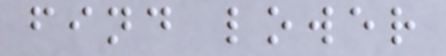find lower
